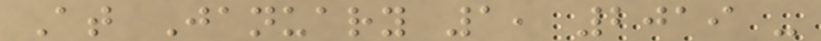At January 1, 2019 -
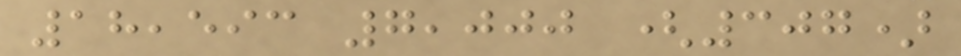18,593 7,000 (307)
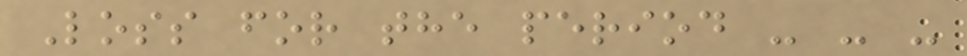Loss for the period - - -
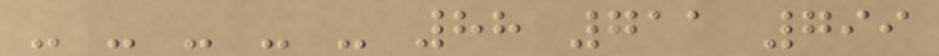- - - - - 88 711 799
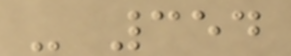- 354
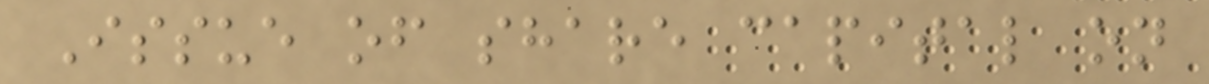Issue of share capital on
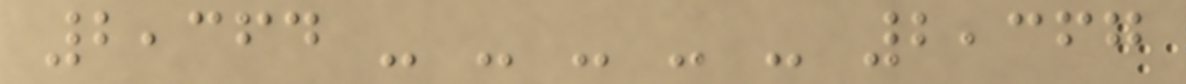2,364 - - - - - 2,367
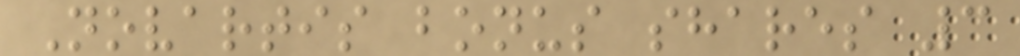Novartis bonus shares 3
